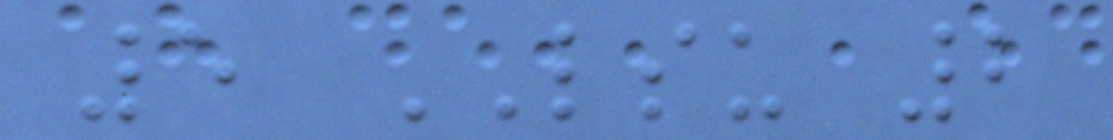5 LSU 2
